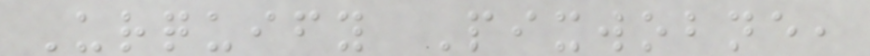Urquify Pixwobne,
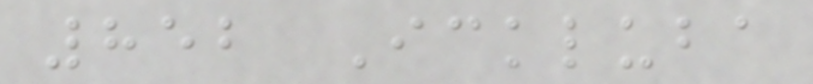852 Ickluba
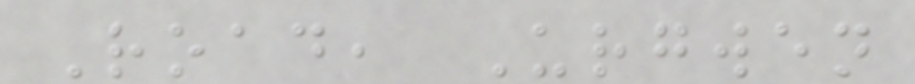Road, Urgwen
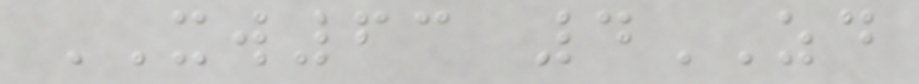XW63 4ZD
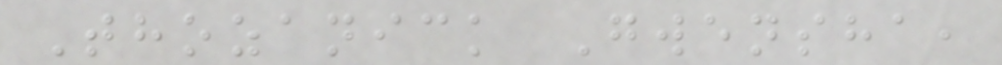Thozanick Gwensha,
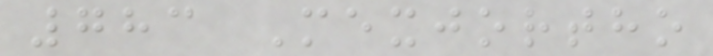783 Mexjortho
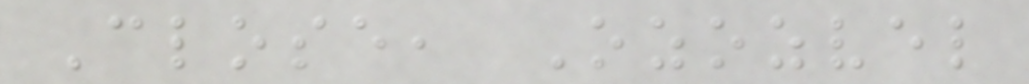Close, Ozozvel
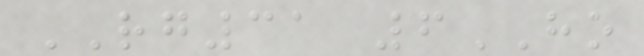RG31 6HO
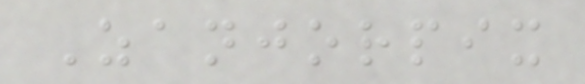Zanjorpix
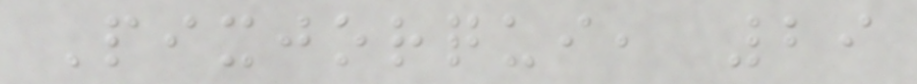Pixjorqui, 29
